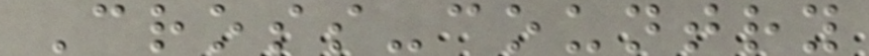Cross-country
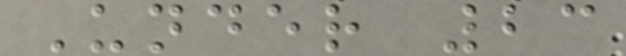Under 23
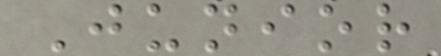Junior
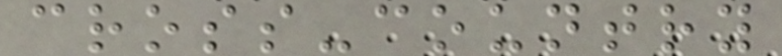cross-country
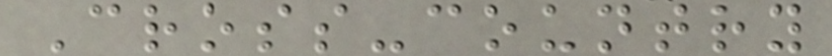Cross-country
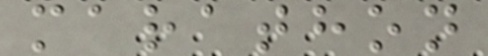marathon
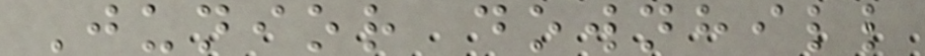Junior downhill
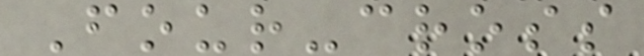Four-cross
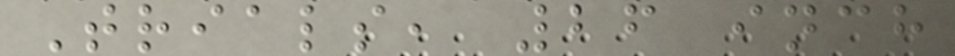Trials, 26 inch
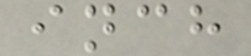inch
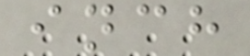inch
